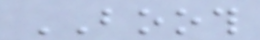BOOTH
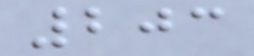203
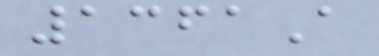1361A
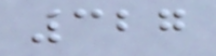327
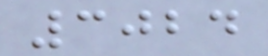3024
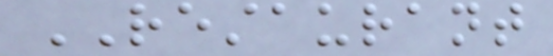RESTAURANT
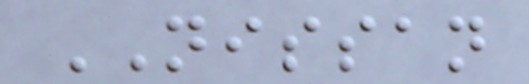NISSAN
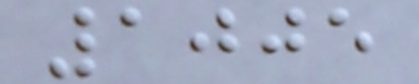1005
